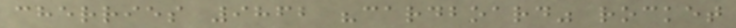cherries 9862 "cardboard" rocket
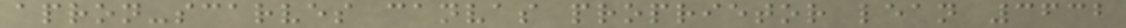apron-scarves canvas proprietor lean 3632
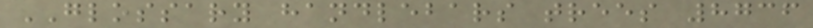GLOSSARY handlebars trees 8736
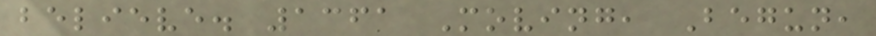believe. 1361 Moving, Begun,
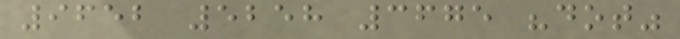9652 5258 3675 "dot"
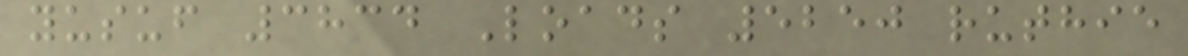yusuf 3834 Loads 5250 ruthie
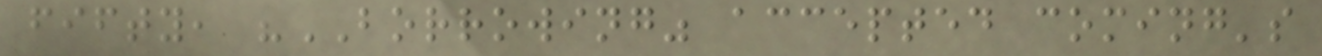fifty, "BORROWING" accepted coming's
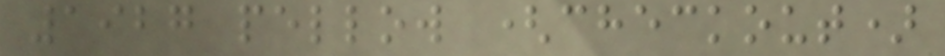1927 pellow (checkout)
